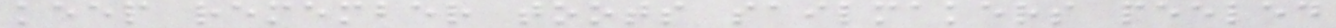keep remember toots sailmakers peeled
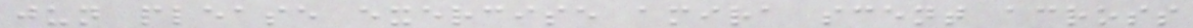jun please exercise amira scent across
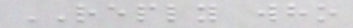REPLY who
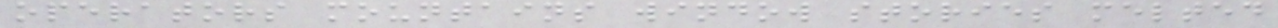operators mountains window stories melted
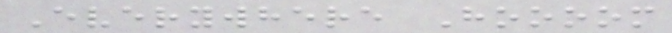Everywhere Hoooom
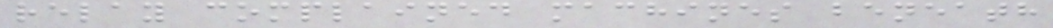relay complained machines beneath
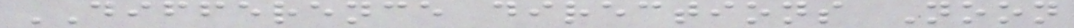DIFFERENCE directions Noon
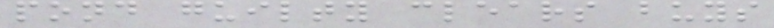pond guilty clears buys
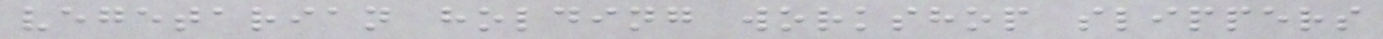vegetarian holding workshop slippers
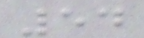54
